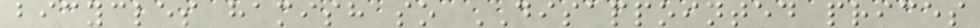bicycles hamish so DISAPPOINTED prices
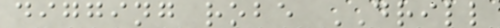digging robe DRILL
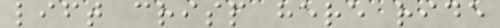lift crisp here ride
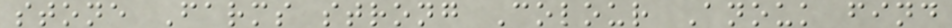stone Farms strong Colour Anouk find
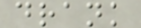drank
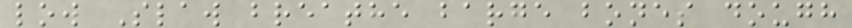low Slaw breathe barge bones dough
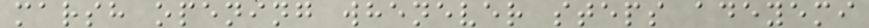marsh opening whenever steps adeyemi
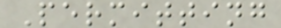Permitting
